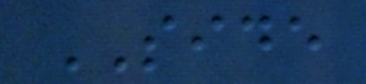SIDE
